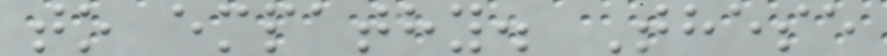to empathy. These
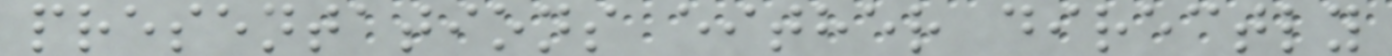presentations either directly
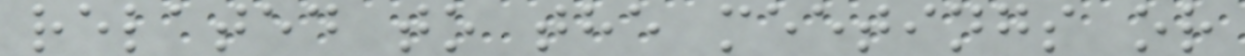related to the meetings or
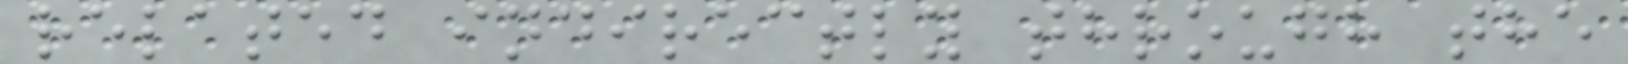related indirectly through the
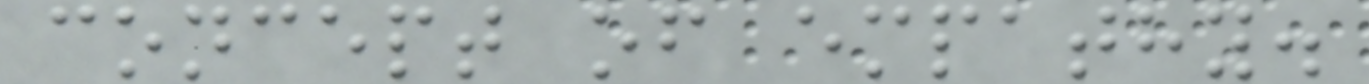concept of empathy.
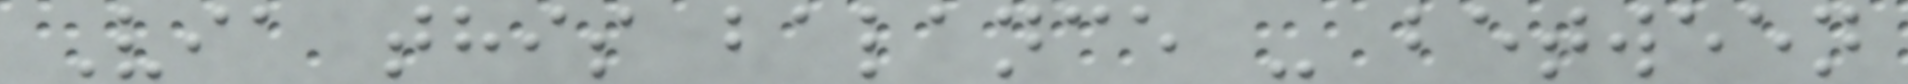Via this balance - between
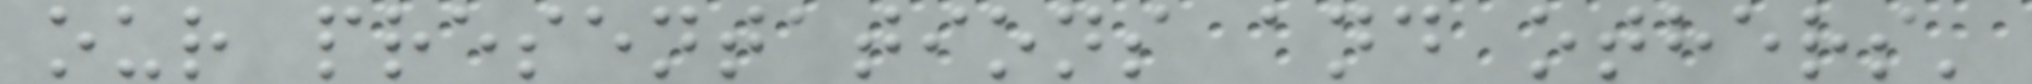our presentations and others'
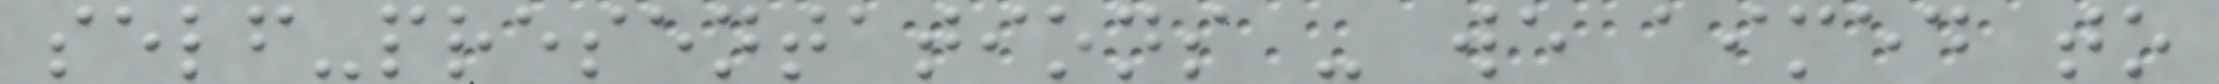self-presentations - we aimed to
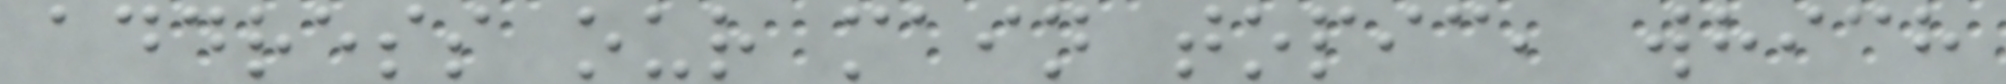address our main topic, which
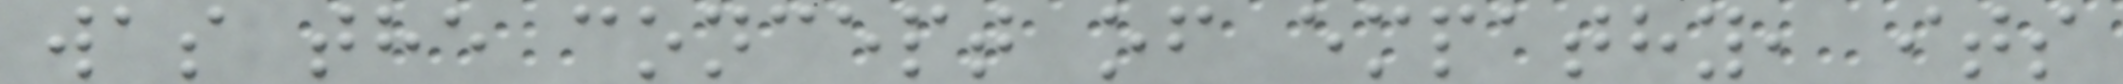was the concept of empathy, its
